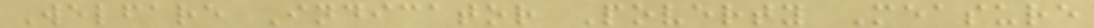Welfare Indicator Poverty Measure
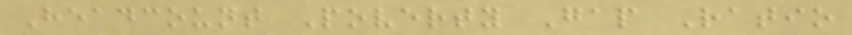Headcount Poverty Gap Ratio
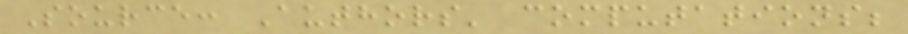Source: Authors' computations;
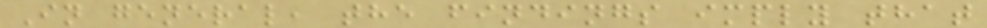In general, the findings imply that
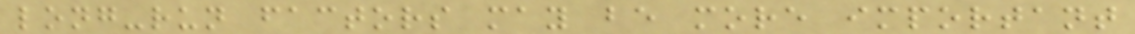long-run factors may be more important
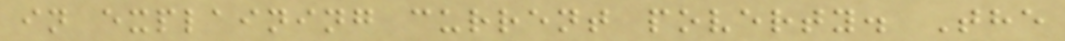in explaining current poverty. The
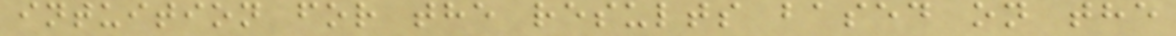intuition for the results based on the
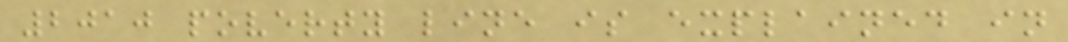2010 poverty line is explained in
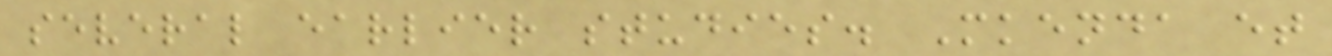several earlier studies. Mkenda et
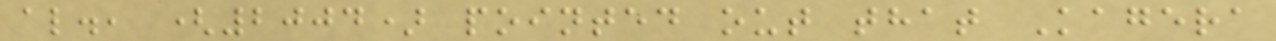al., (2004) pointed out that Kagera
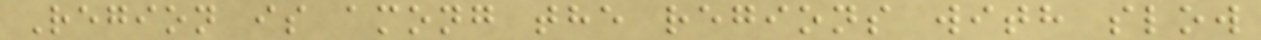Region is among the regions with slow
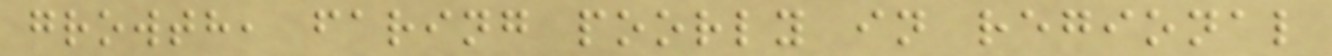growth, faring poorly in regional
